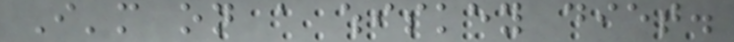I'm on a whiskey diet.
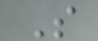So
